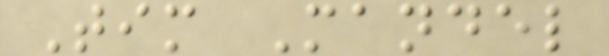Tim Mandel
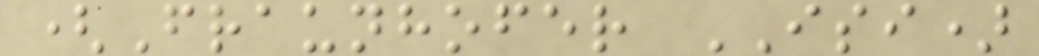(Fraunhofer ISI)
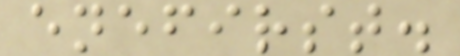enefirst.
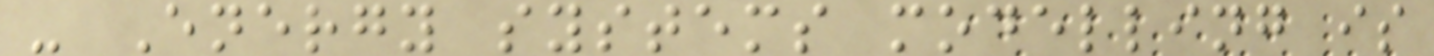- Energy systems modelling is
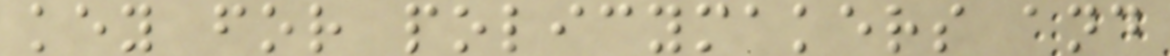key for policymakers and
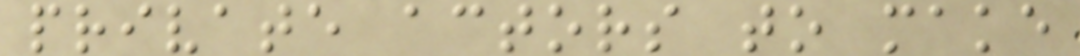private actors to make
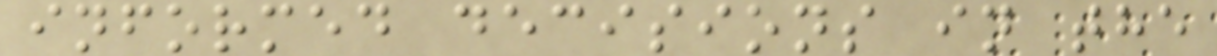informed decisions in the
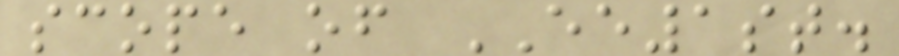scope of EE1st.
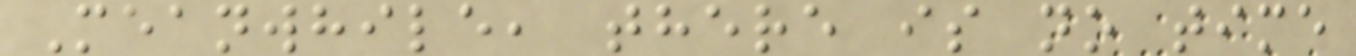Meanwhile, there is no time
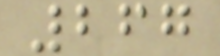267
